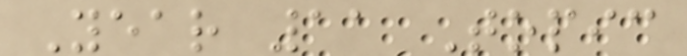Year 11 Topic
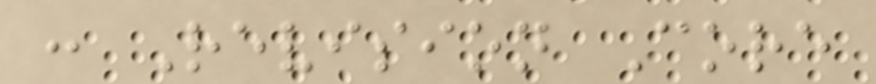: Revision Core
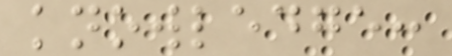knowledge:
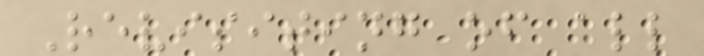Revisiting of all
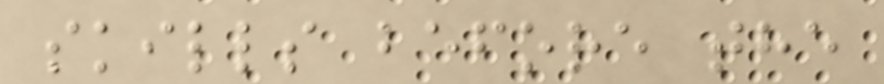skills before the
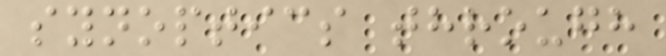synoptics through
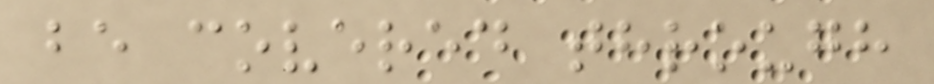be covered through
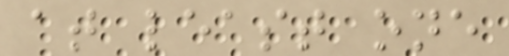at least one
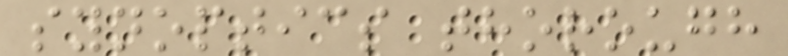synoptics thorough
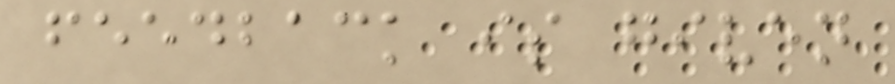feedback is given
